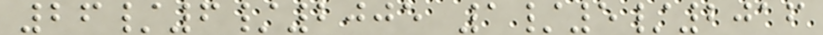26/6/2005 1/5/2016
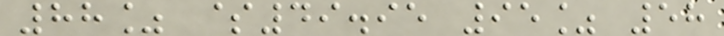88% $49.95 95% 58
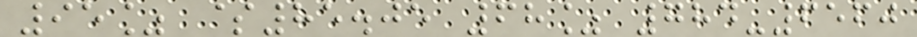95% $85.05 68% 784-6560
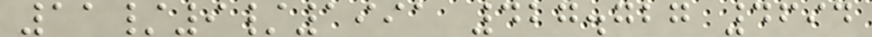11/9/1991 427.727 4694
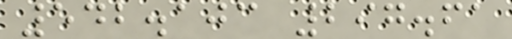542.103 297.61
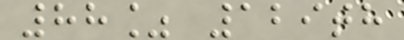88% 129th
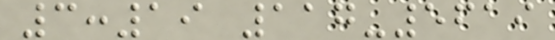3:19 117-5619
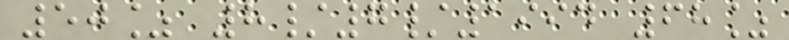50% 8/7/1994 68%
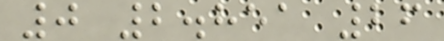0 2.851 26
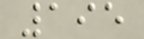195
